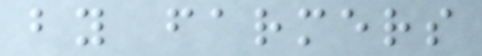by farmers
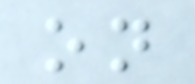on
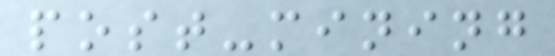post-mining
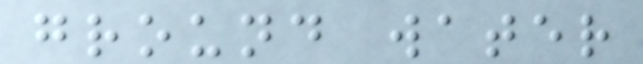ground water
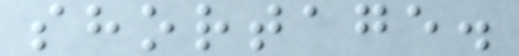shortage.
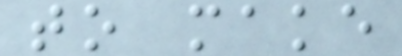to make
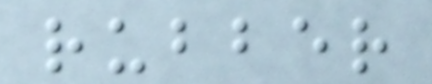rubber
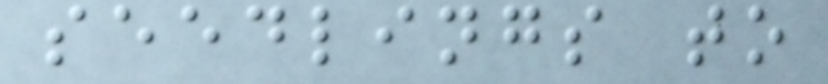seedlings to
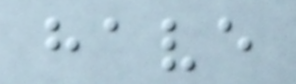have
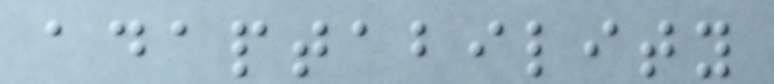adaptability
